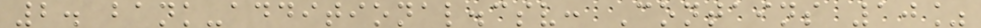2. bank-additional.csv: Contains 10%
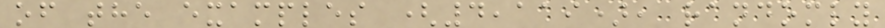of the examples (4,119), randomly
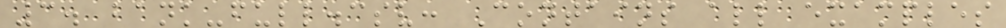3. bank-full.csv: Contains all examples
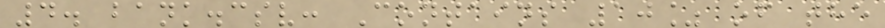4. bank.csv: Contains 10% of the
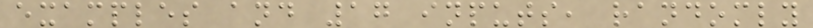examples and 17 inputs, randomly
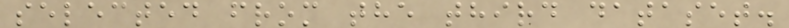selected from the third dataset.
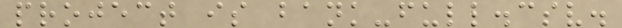project is bank-full.csv.
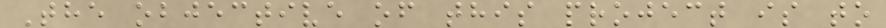The objective of this project is to
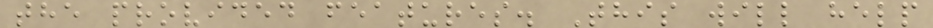the provided features. This will help
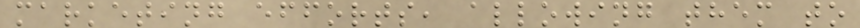marketing efforts, allowing them to
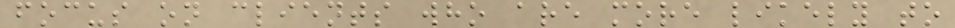focus on clients who are more likely to
